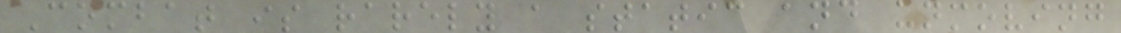Combat is rarely a static and unmoving
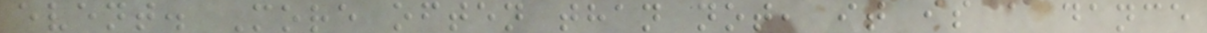event. More often than not, it is a dance
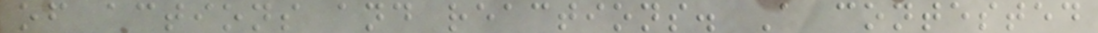of actions and reactions. A contested
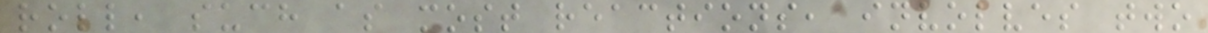roll, such as most reactions, involves two
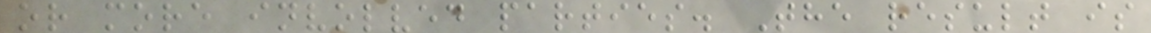or more involved parties. The result is
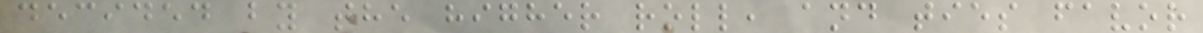decided by the higher roll, and ties favor
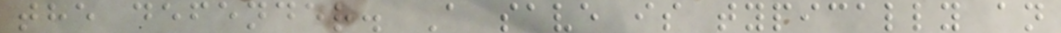the defender. A save is typically an
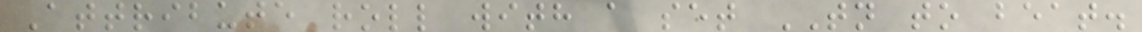Attribute roll with a set TN to beat.
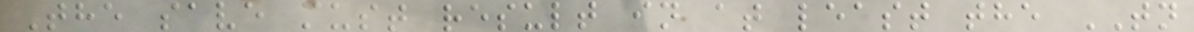The save must result in at least the TN
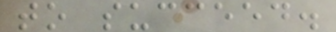to succeed.
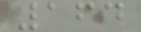164
